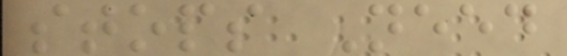stops Need
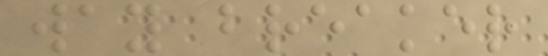way breaker
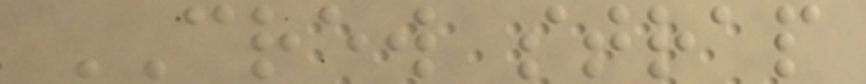CREW strap
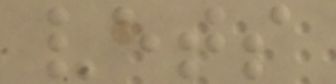vets
